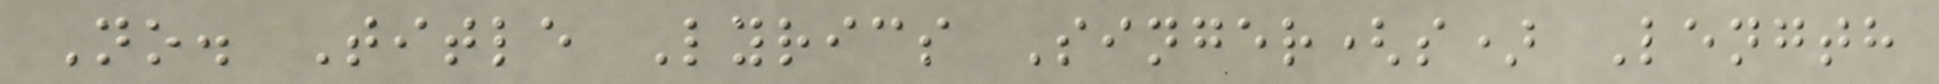No. Title Lyrics Singer(s) Length
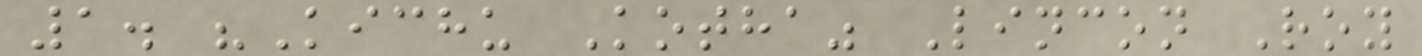1. "Kichu Kotha" Lincon Roy
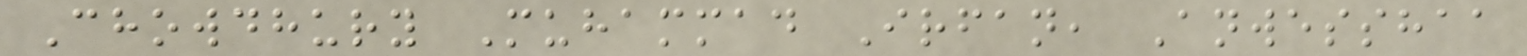Chowdhury Muhammad Irfan, Anwesshaa
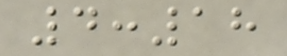4:18
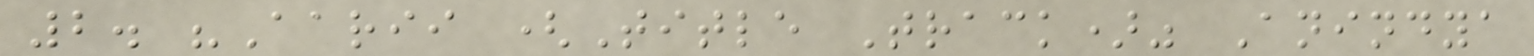2. "Aarii (Title Track)" Anindya
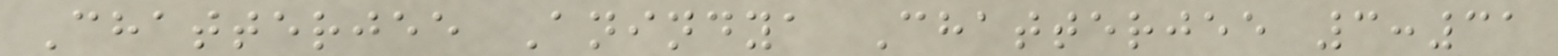Chatterjee Anindya Chatterjee 3:31
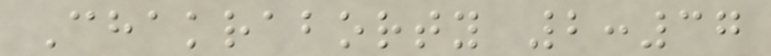Chakraborty 2:37
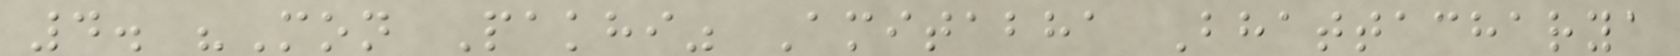4. "Mon Pakhi" Amitabha Bhattacharya
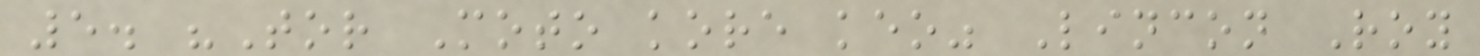5. "Tor Moto kore keo" Lincon Roy
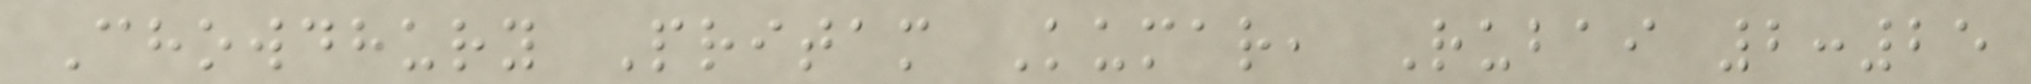Chowdhury Pritam Kumar, Rubai 2:25
